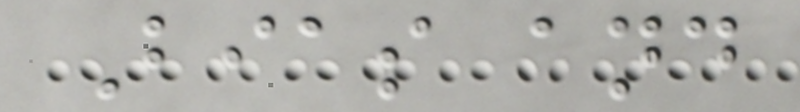Bias and
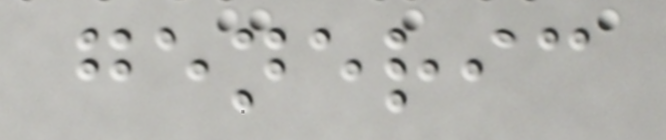generic
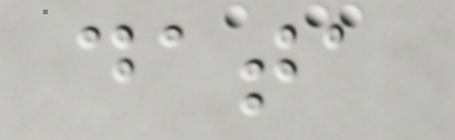data
